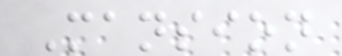Mansion
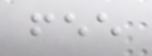fee
